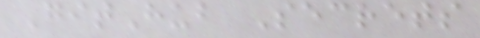GitHub Secrets
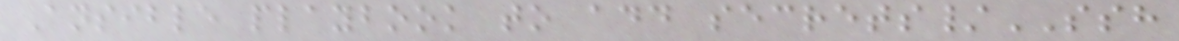Ansible playbook to add secrets/SSH
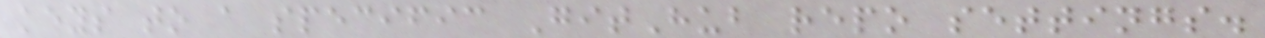keys to a specific GitHub repo settings.
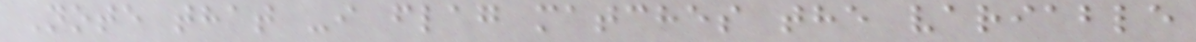Note that -i flag matches the variable
